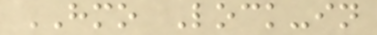HMO Lock-in
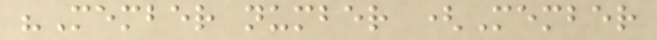"Member number (Member
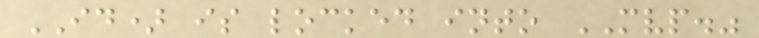ID) is locked into MVP."
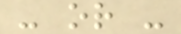- or -
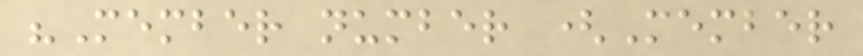"Member number (Member
